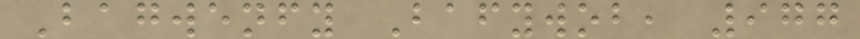Bagwenfy Bafywob, 977
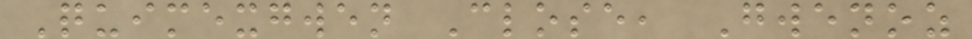Quimexgwen Close, Gwenoz
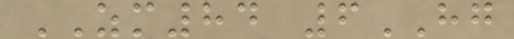ZM84 6HG
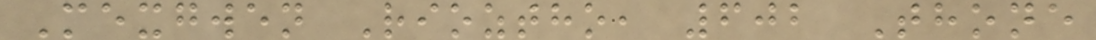Mexgwen Rioztho, 602 Thone
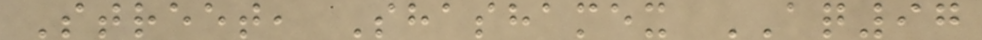Street, Shashamex AQ97
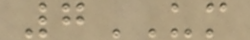7UM
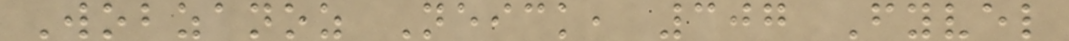Wobzanoz Neick, 307 Fyvel
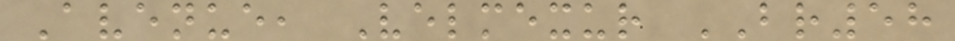Avenue, Velmexur BR58
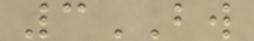3BW
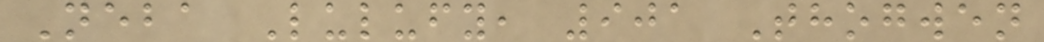Neba Lulufy, 901 Thogwen
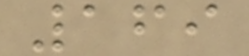169
